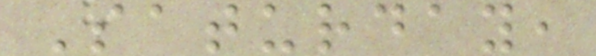Saturday,
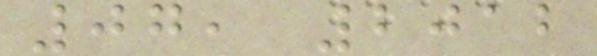07, 2012
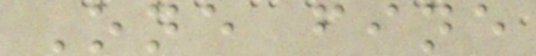One fine
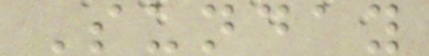Sunday
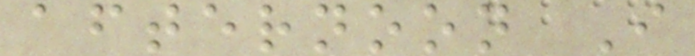afternoon I
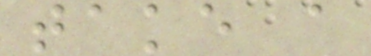take a
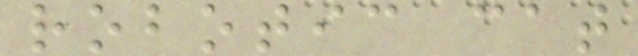robotic cat
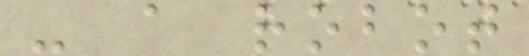- a robot
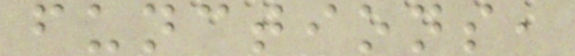functions,
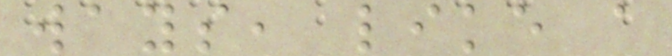ways, like a
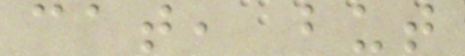cat, but
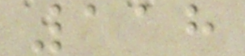118
